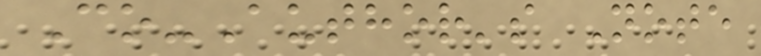Co-Author's Note
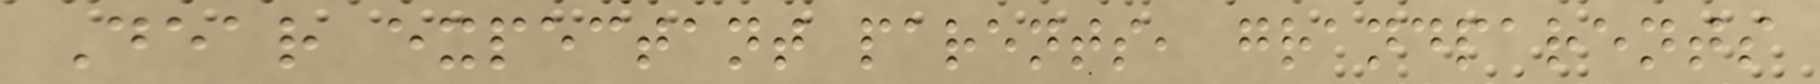Dear expectant parents, grandparents
